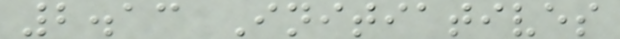2.13 Initiatives
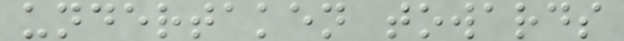undertaken towards
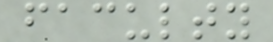faculty
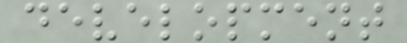development
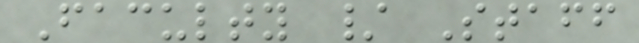Faculty / Staff
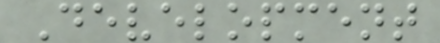Development
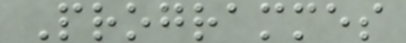Programmes
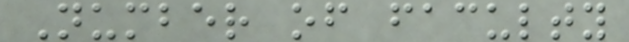Number of faculty
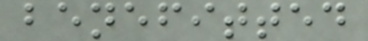benefitted
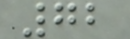72
